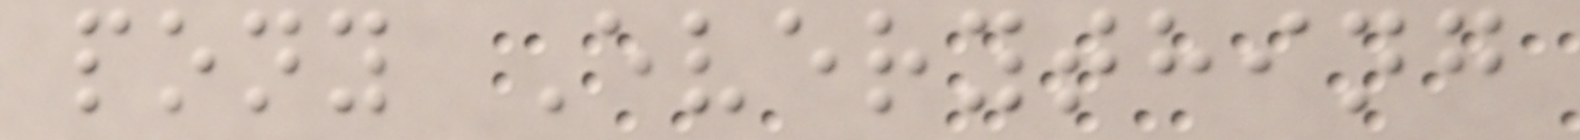pony Everything
